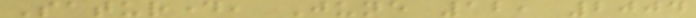Saturday, June 12, 2004
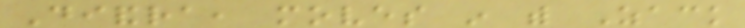Diandra, moves in with Zack
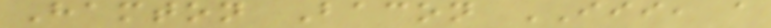Hamton Bacon III, a
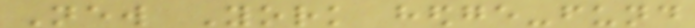New York hedge-fund
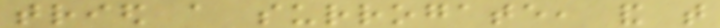tried a surrogate, and that
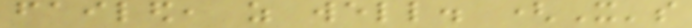failed, as well. (It's
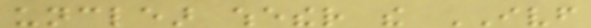unclear whether the IVF
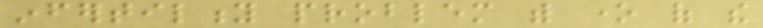infertility problem with one of the
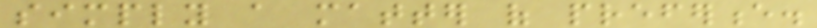simply a matter of preference.
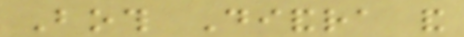Both Diandra and
